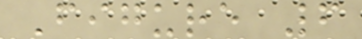Figure 6
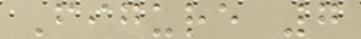Figure 7
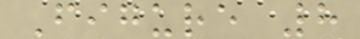Figure 8
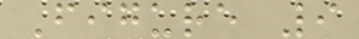Figure 9
